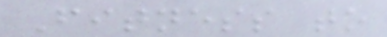Fitness to
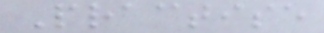Practise
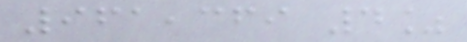961,369 4%
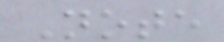Note
